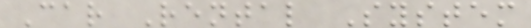Car Rental System
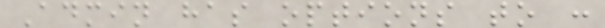Admin has options to :
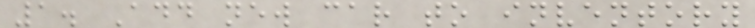1. Add new car to inventory
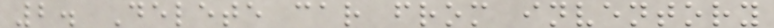2. Delete car from inventory
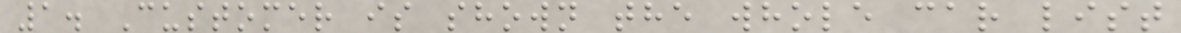1. Customer is shown the whole car list
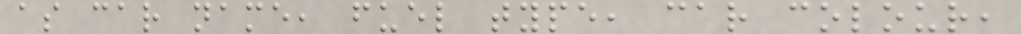as car name, fuel type, car colour,
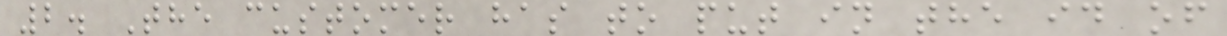2. The customer has to put in the id of
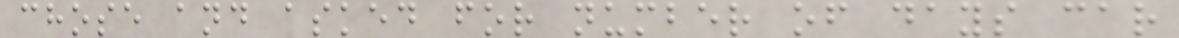chose and asked for number of days car
